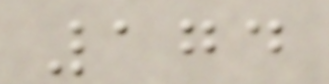174
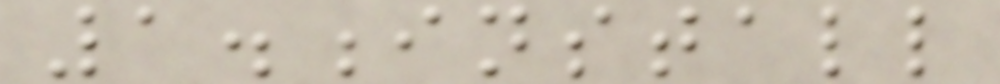1.install
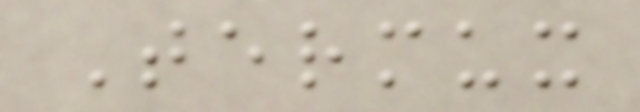Termux
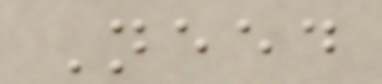Need
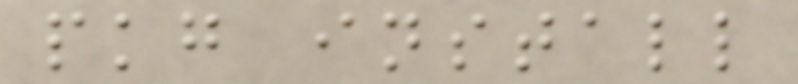pkg install
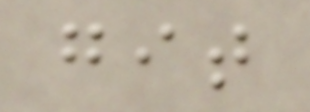git
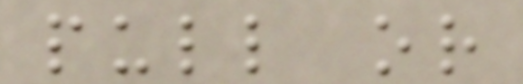pull or
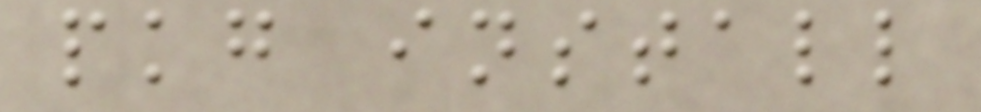pkg install
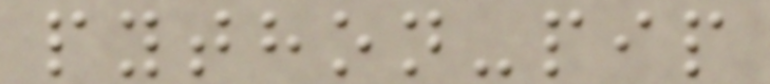python-pip
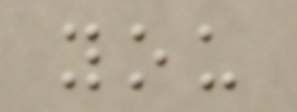you
